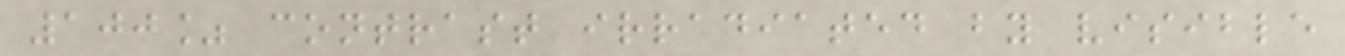100% contrast irradiated by visible
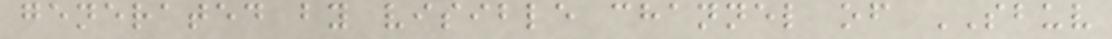generated by visible channel of SBUV
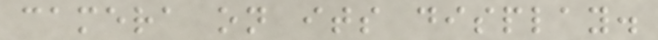camera on its display.
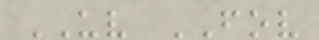UV FOV
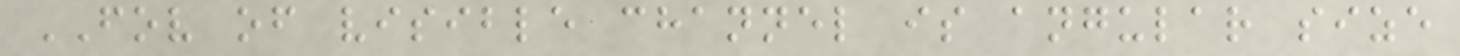FOV of visible channel is angular size
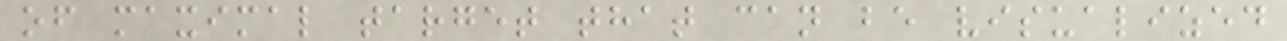of maximal target that can be visualized
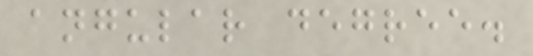angular degree.
